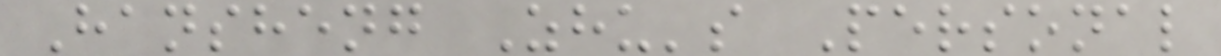Hansheng Zhu's Personal
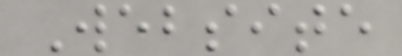Website
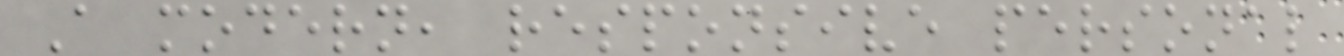A modern, responsive personal
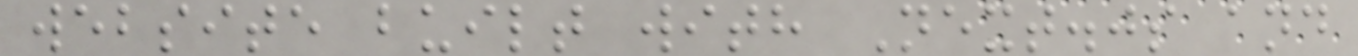website built with Next.js and
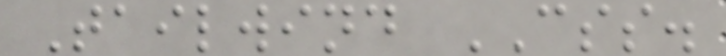Tailwind CSS.
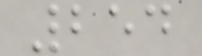254
